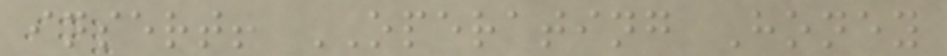insert! OPERATING Honey
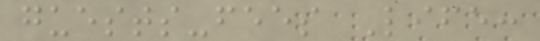guests-fees Life:
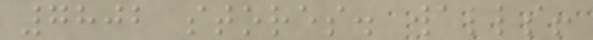7802 stores. walls!
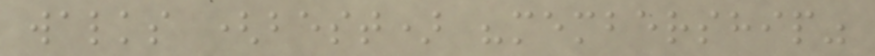walks (best) "membership"
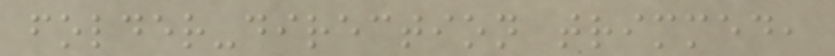folder-direction trimmed,
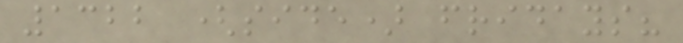1322 (side) fridays?
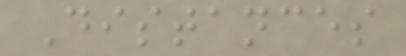Distances
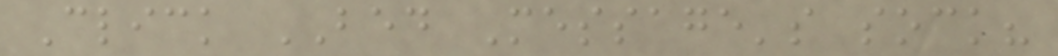Click BED Message's sock?
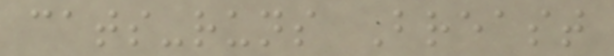cats-runs Breast
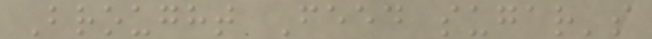Brought Feed sugar's
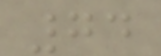74
